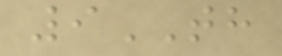9TH
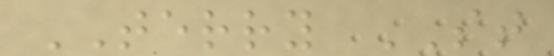TERRY ST
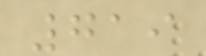719
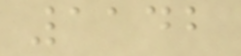1142
